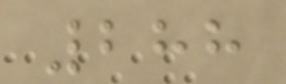288
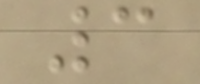3
